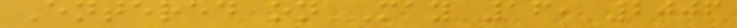Entered on May 16, 2006
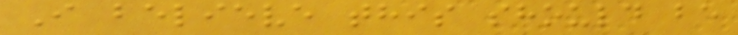I believe this should be
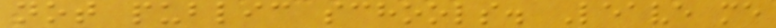not public schools. Leave me
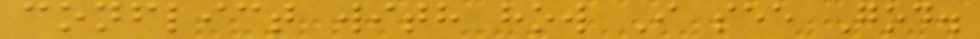conflict with how I see God.
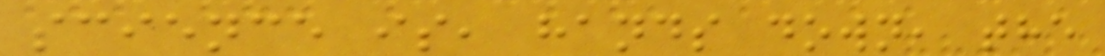science is, hands down, the
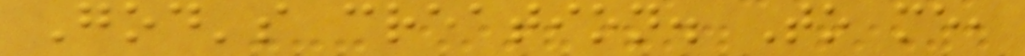God's creation. To me,
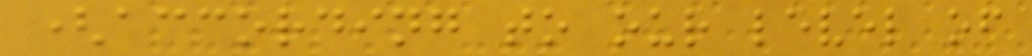(according to our level of
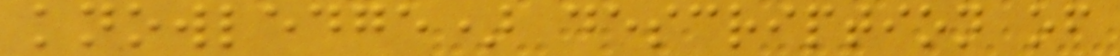knowledge) description of
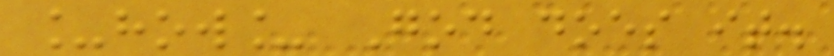_how_ God does it.
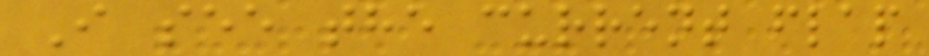I see the current flap
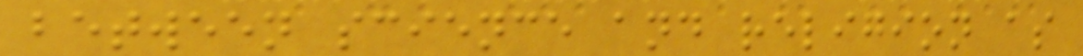between science and religion as
